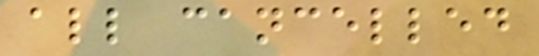all cancelled
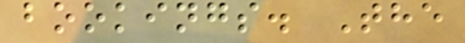bookings. The
